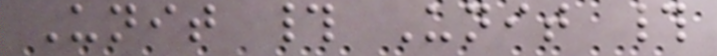Unit # Unit #
